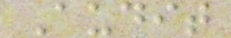Audit
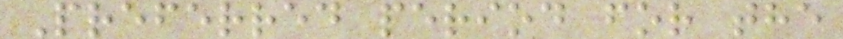Preferred period for the
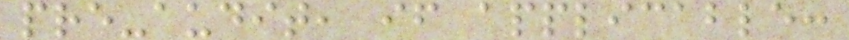pre-audit, if applicable:
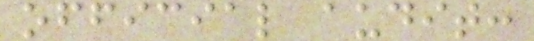official audit:
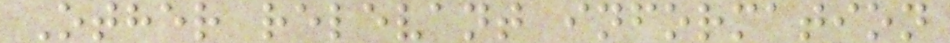Other relevant information
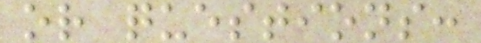or questions:
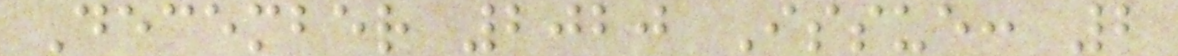December 2020 Issue: 2
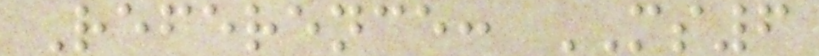Reference: MS6
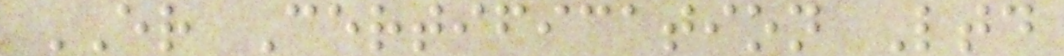ER Certification Ltd
